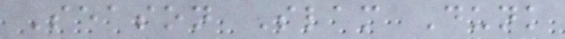Season Slam Dunk
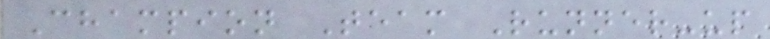Champion Team Runner-up
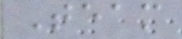Team
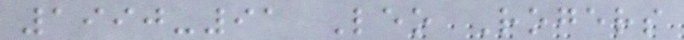1990-91 Leo Rogers
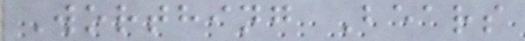Worthing Bears
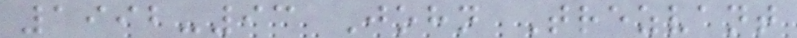1992-93 John Trezvant
